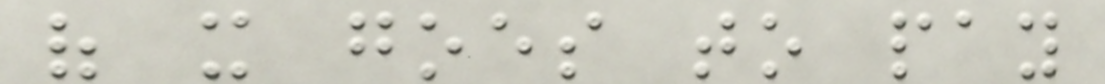of it goes to pay
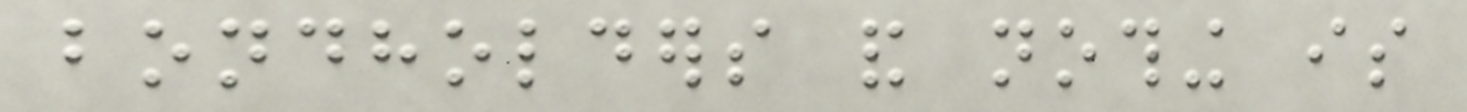bondholders and nothing is
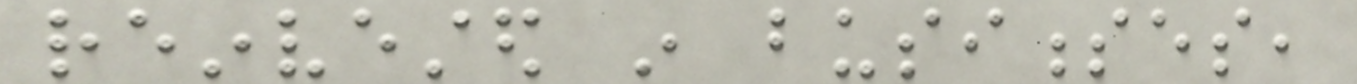reinvested in businesses,
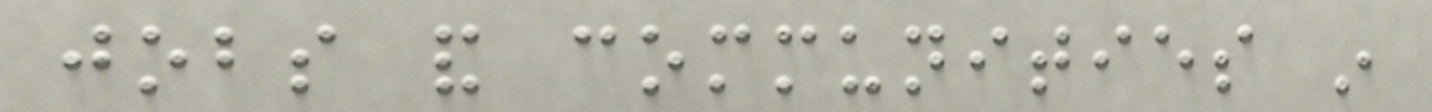jobs and communities in
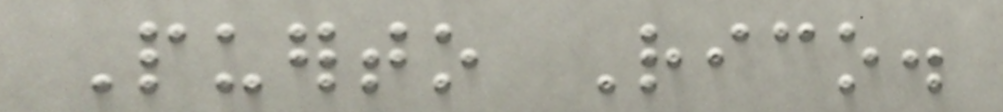Puerto Rico.
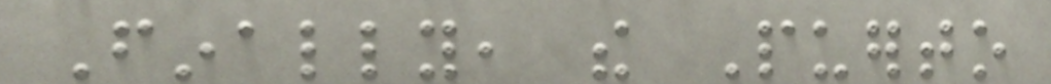Finally, the Puerto
